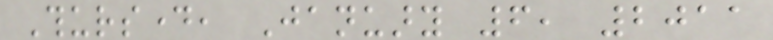Thursday, January 6, 2011
